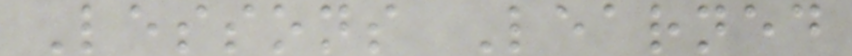Lessons Learned
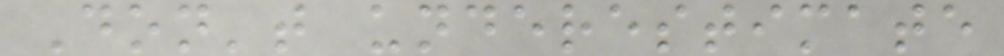Don't underestimate
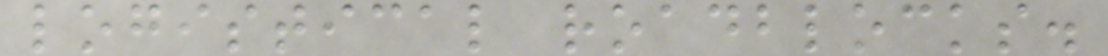logistical roadblocks.
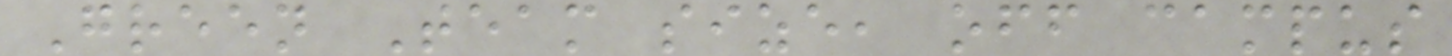Green Team size, off campus
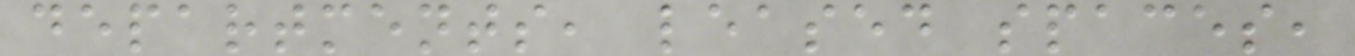departments, leased spaces,
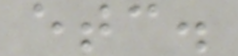etc.
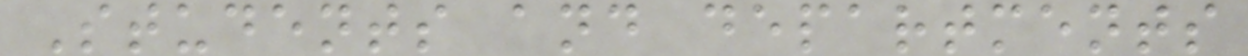Students and departments
